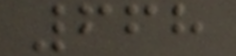668
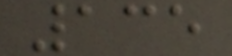135
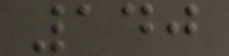140
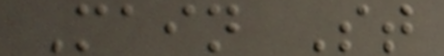Main St
